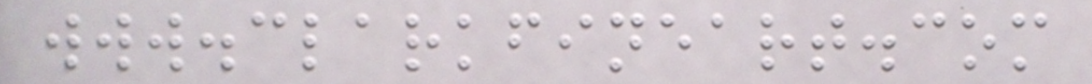www.clarkfineart.com
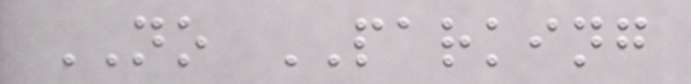NO PARKING
